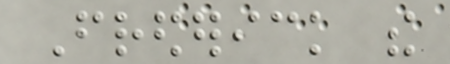Frederick the
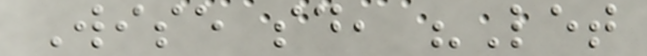Wise said, "Let
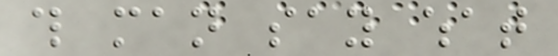this man say what
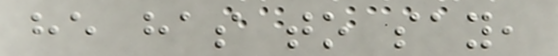he has to say,
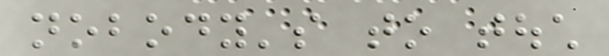nobody's to touch
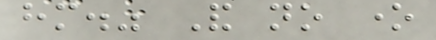him." And no one
